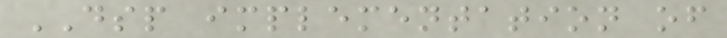DSP implementation of
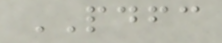PDFC
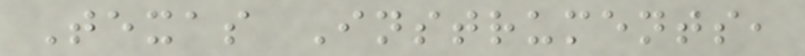Texas Instruments,
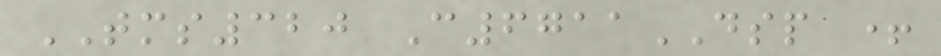TMS320 C6711DSP +
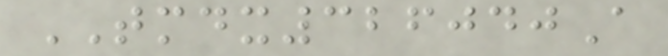TMDX326040A
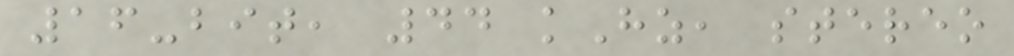16-bit, 44 kHz, stereo
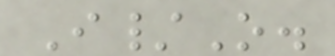I/O.
